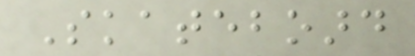Skateboard
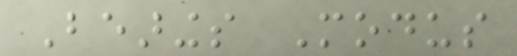Bearings Modus
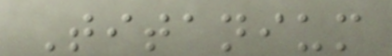Titanium
